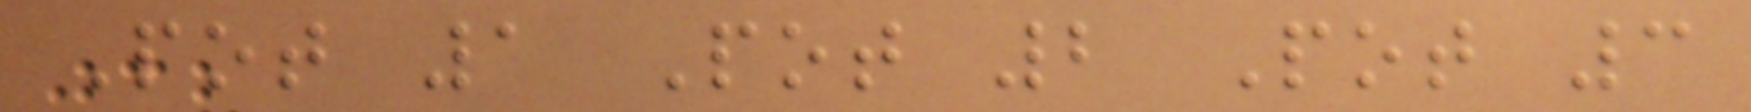Pot 1 Pot 2 Pot 3
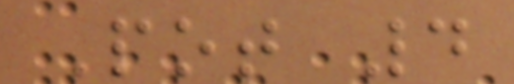Pot 4
